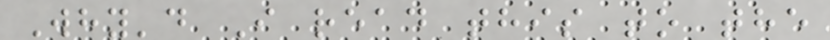Why'd I read this to the
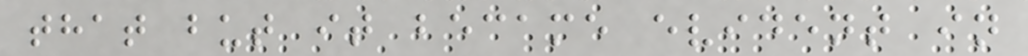that but it became evident in
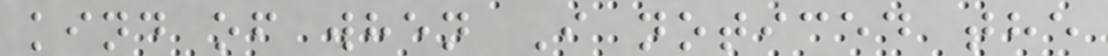kind of when I noticed the
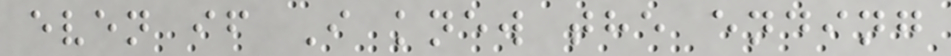even if I knew the ending
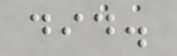did.
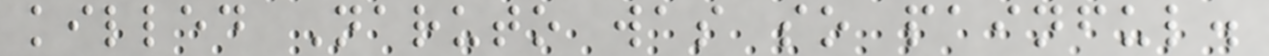killed Naruto was so painful.
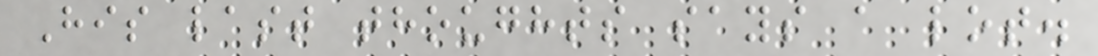His last thoughts says a lot.
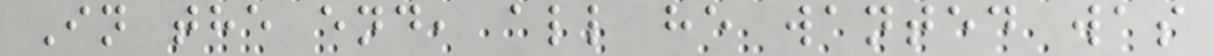In the end, all he wanted was
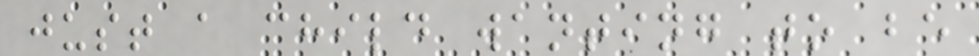just a child wanting to be
